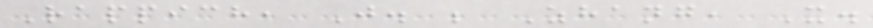Rappich, J. ; Zhang, X.
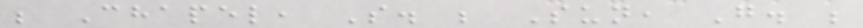; Chapel, S. ; Sun, G. ;
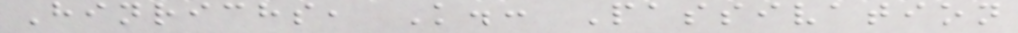Hinrichs, K.: Passivation
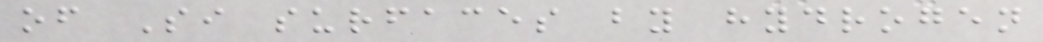of Si surfaces by hydrogen
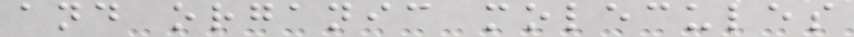and organic molecules
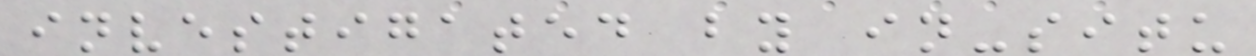investigated by in-situ
